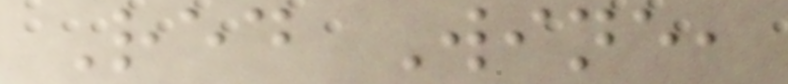Red Wine,
